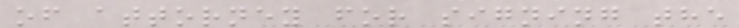of attorney for signing the
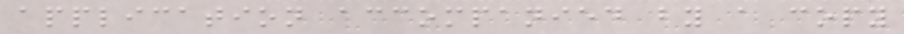application accompanied by a copy
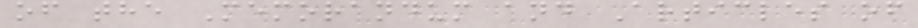of the Memorandum and Articles of
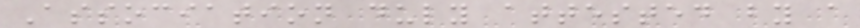Association duly attested by a
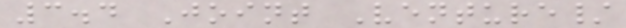3.4 Joint Venture/
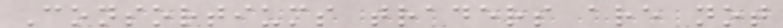Consortiums traders are not
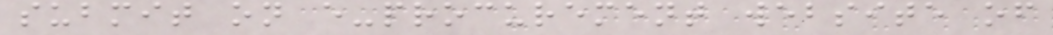submit on e-procurement website of
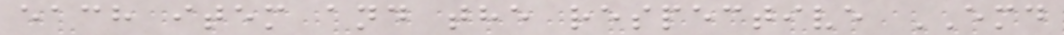each item and the respective EMD
